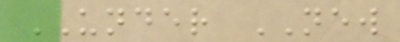UNDER NEW
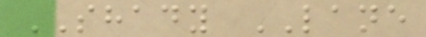SHADY LANE
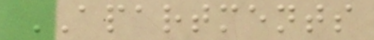APARTMENTS
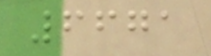6671
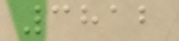3812
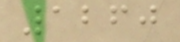1260
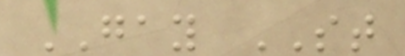GAY ST
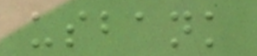usbank
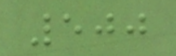500
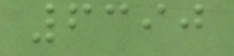6390
